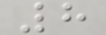8
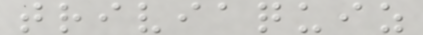triviaquiz
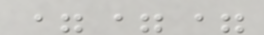===
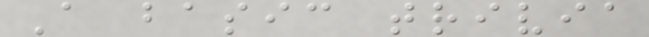A basic trivia
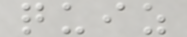quiz
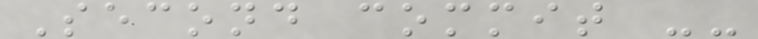Second commit --
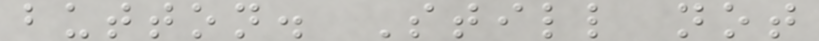button. Still not
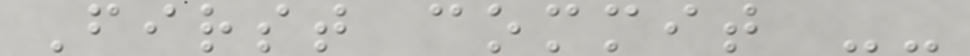First commit --
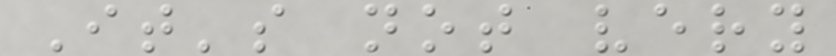It's not very
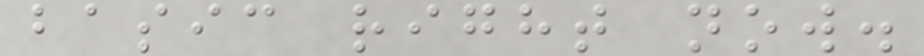basic right now.
